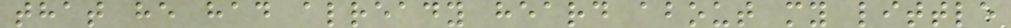that he had already heard about my little
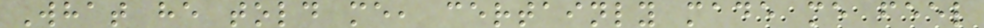What he told me, certainly made me feel
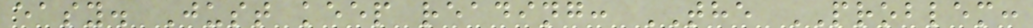easy. Just keep reading: THE PROBLEM:
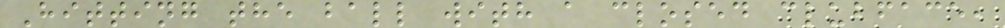Hitting the ball with a closed clubface,
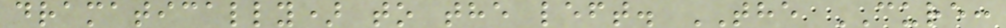dramatically) to the left. THE CURE:
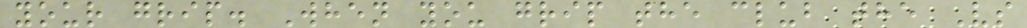your grip. When you grip the club the Vs
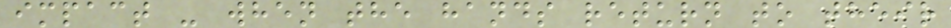impact - when the hands return to their
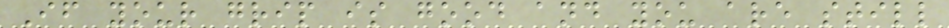If your grip is good and you are still
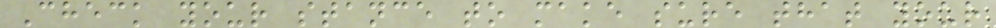Check your stance to make sure that your
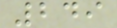249
